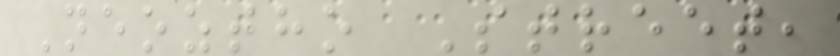Neoztho Street,
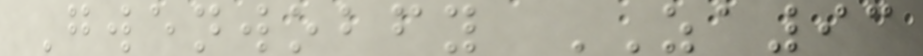Gwenwobfy ZA93
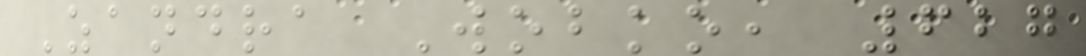Zandra Wobko, 627
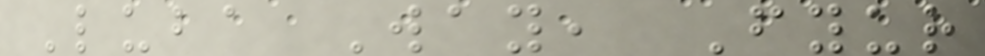Luba Way, Fyur
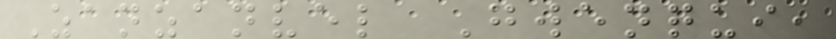Zanzanvel Gwenqui,
